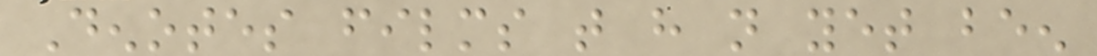Denotes films that have not yet been
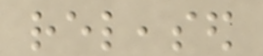released
